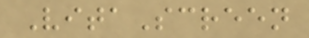VitaScreen
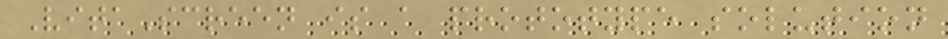VitaScreen is a prototype solution
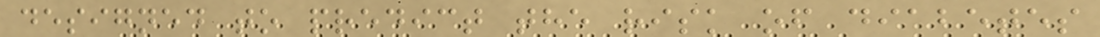designed to predict the risk of diabetes
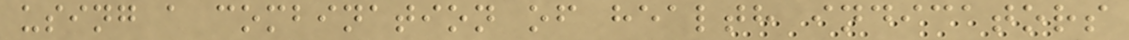using a combination of health indicators
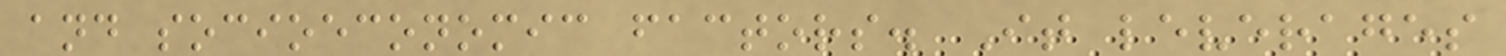and socioeconomic factors. It leverages
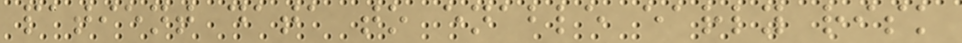patient data to enable early risk
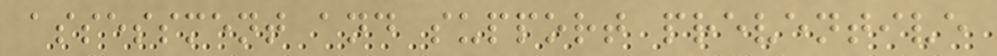assessment and support preventive
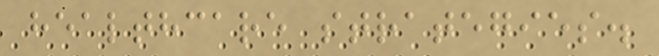healthcare strategies.
